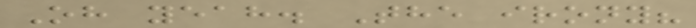Oh yeah. The irony?
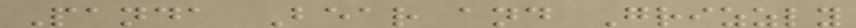Panda Bear and Grizzly
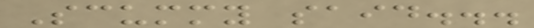Scummy said...
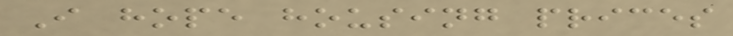I hope housing prices
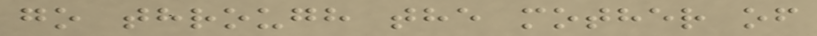go through the mother of
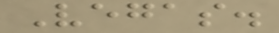Vegas.
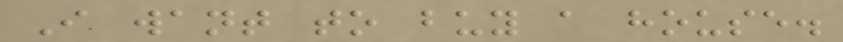I want to buy a house.
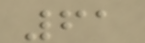61
